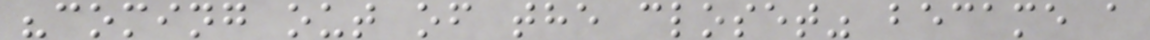"coming out of the closet" became a
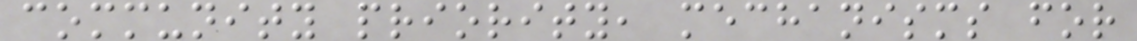community priority, mechanisms for
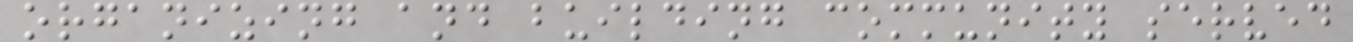organizing and building community served
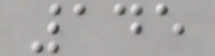145
